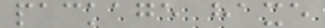package haxe
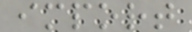import
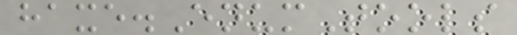haxe.EnumTools
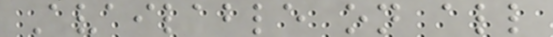Available on all
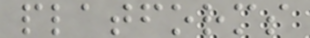platforms
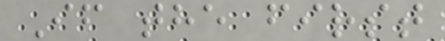If the first
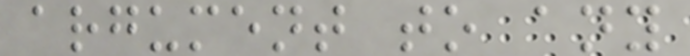argument to any
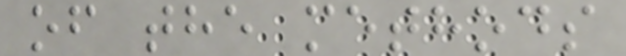of the methods
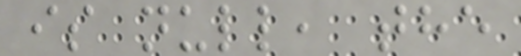is null, the
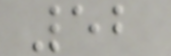52
